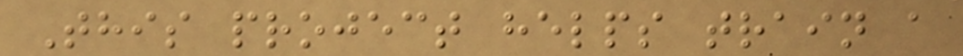This project helps train a
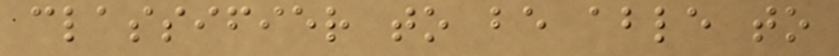classifier to be able to
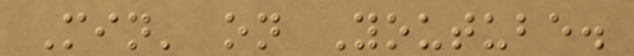Min' on Youtube.
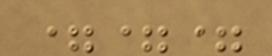===
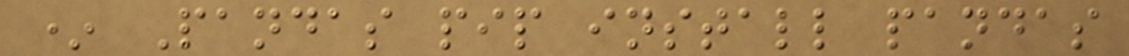* Pandas pip install pandas
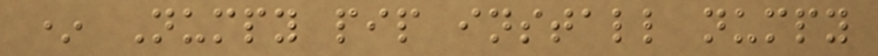* Numpy pip install numpy
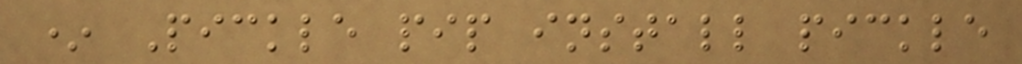* Pickle pip install pickle
